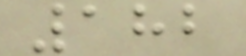182
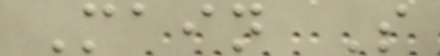Main S
